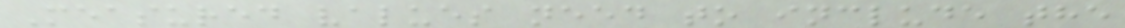Measured values need to include the
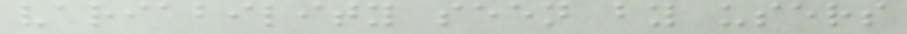variability seen by users
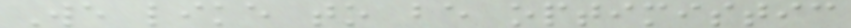We like to be optimistic
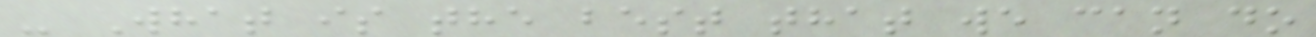- What is the best that we can do
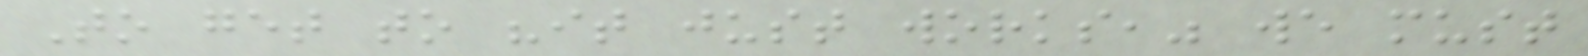To get to "it just works," we must
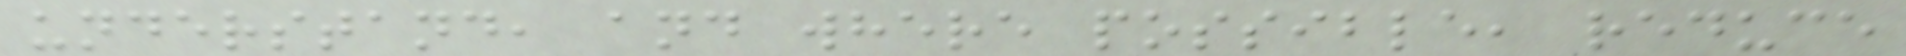understand, and where possible, reduce
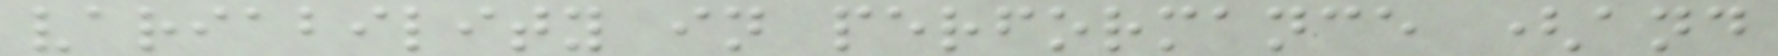variability in performance (and
